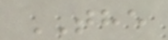THE
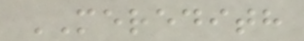MEREDITH
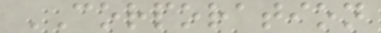CORPORATION
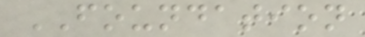FOUNDATION
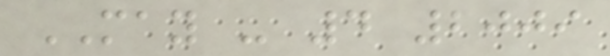MAY - 4 2009
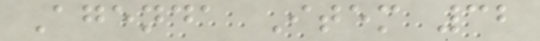Agenda Item 32
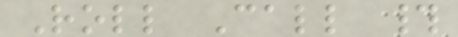Roll Call #
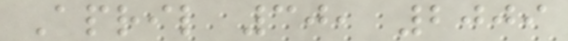April 30, 2009
